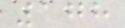178
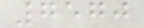7570
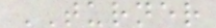TURNER
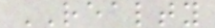REALTY
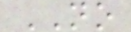NO
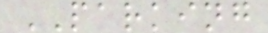PARKING
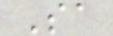Sa
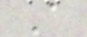A
